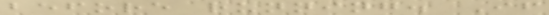before running. If
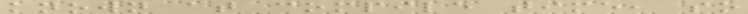known at compile time, so
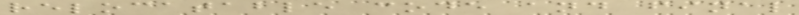relocatable code and final
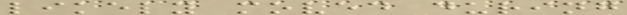likely moved during
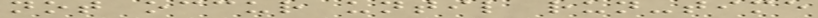not occur until run-time
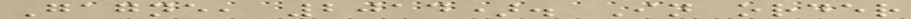Gagne, 2014). In order
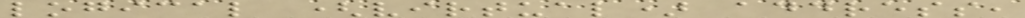logical (virtual) address,
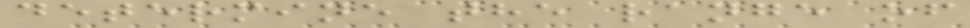determine the range of
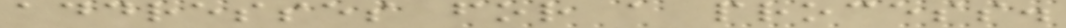addresses for a process.
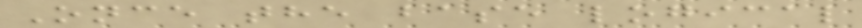Once the base logical
